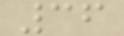36
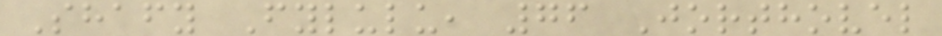Shafy Fylulu, 76 Jorthovel
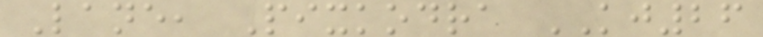Lane, Pixkodra KJ26
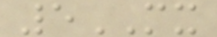5MX
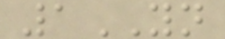1YN
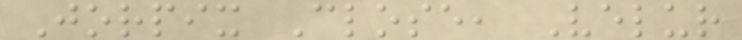Jorpix Close, Velur
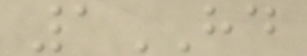1HD
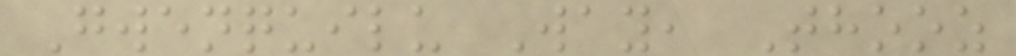Gwenquilu Way, Thooz
